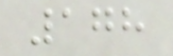178
